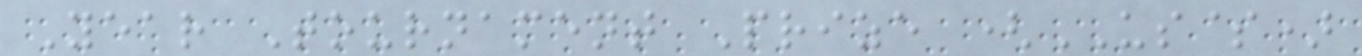Year Tournament Prize (US$)
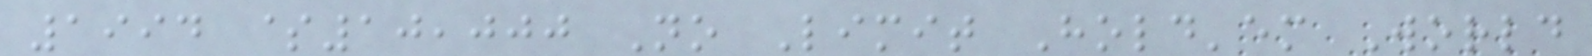1994 $10,000 No Limit Hold'em World
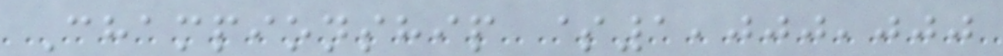Championship $1,000,000
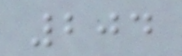204
